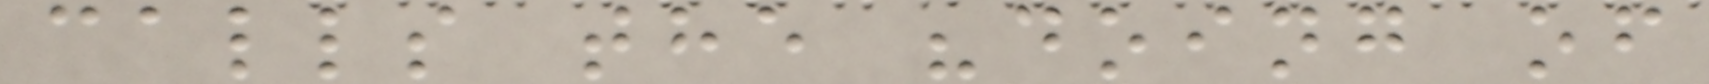calls the "doing of
